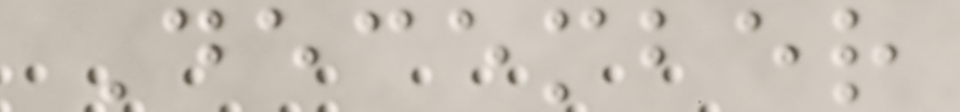December
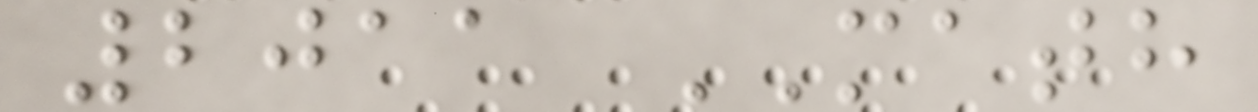2011 MATH
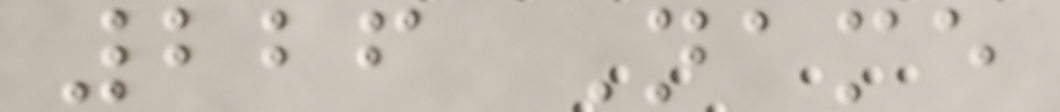226 Name
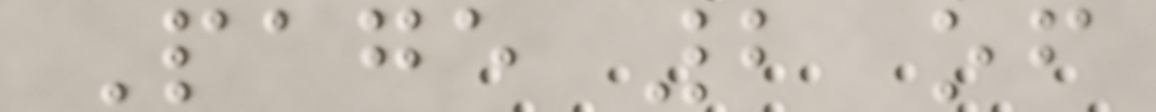Page 2 of
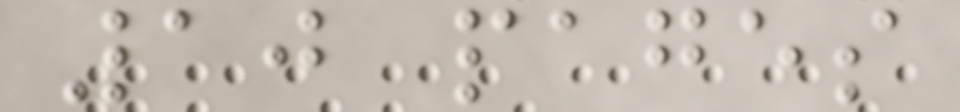10 pages
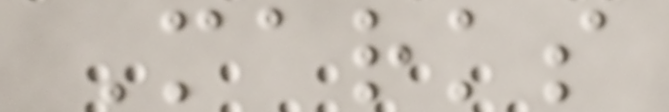Marks
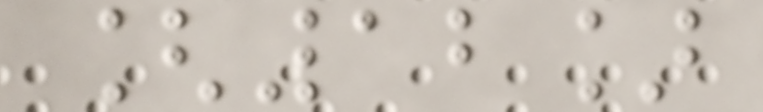[12]
